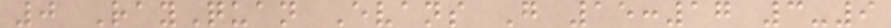0 RayQuan Evans G 15:17 3-9
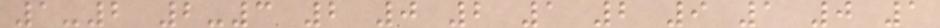1-2 2-3 2 0 2 1 2 9 1 0 1
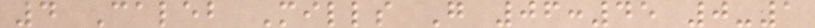4 Caleb Mills G 06:45 0-1
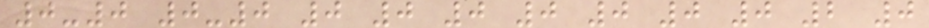0-0 0-0 0 0 0 0 0 0 0 2 0
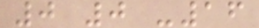0 0 -16
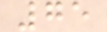75
